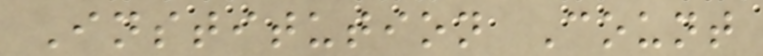Institution Count
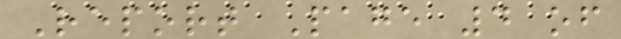Report Page 4 of
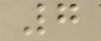7
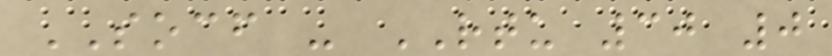SOCF - RTU 30 0
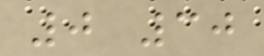0 30
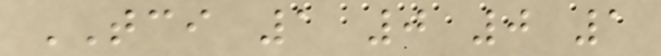TCI 1 0 0 1
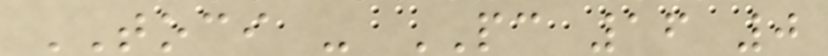TOCI - PC 16 0
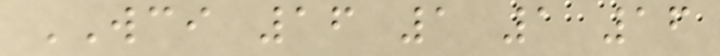WCI 16 1 1 16
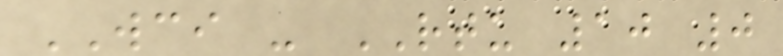WCI - RTU 10 0
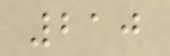210
